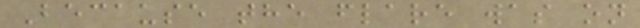Because the flare was on
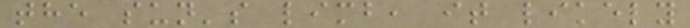the sun's limb, it likely
